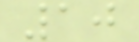10
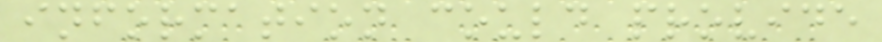information could provide
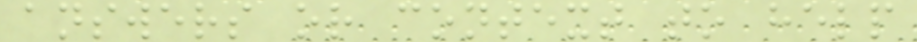answers or context to help
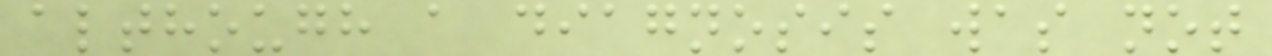although a diagnosis was not
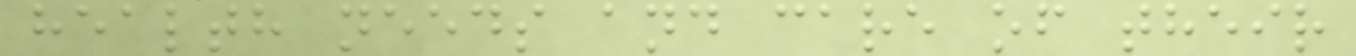health needs and care of their
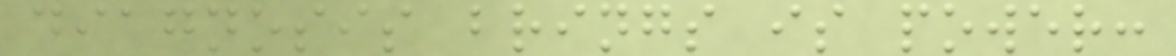diagnosis brings is power:
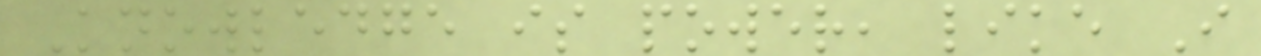Knowledge is power, like I
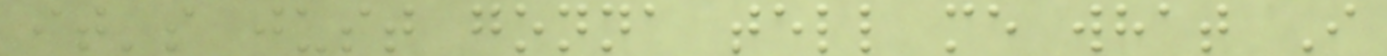it's just gonna tell me what I
